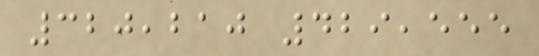320,210 429,555
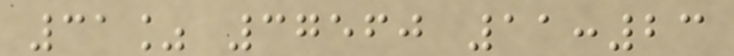31% 37560 11:23
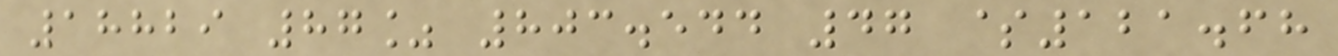18829 87% 803.544 47 $121.68
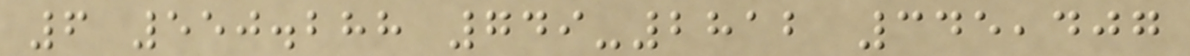6 550.288 749-2812 345,407
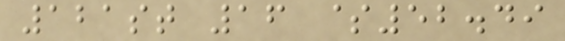121st 16 $52.49
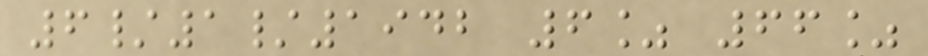6/1/1942 6% 66%
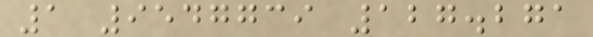1 9547739 127.271
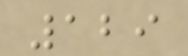129
